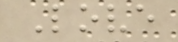Love
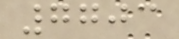7703
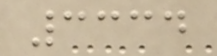3334
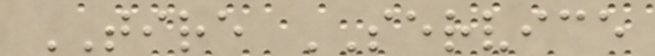TIRE SERVICE
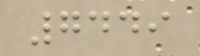7449
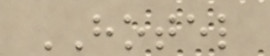HOTEL
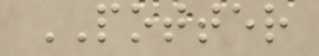POTTER
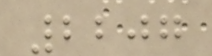2207
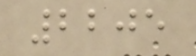2205
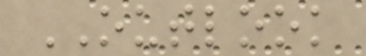OUTLOOK
